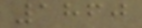1860
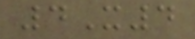4X4
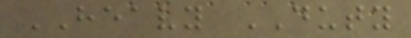HEAVY DUTY
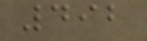492
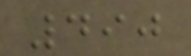490
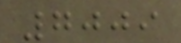7009
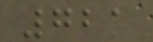721
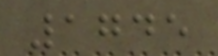1745
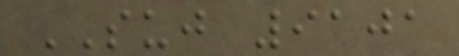SUJ 9101
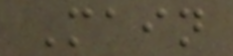Main
